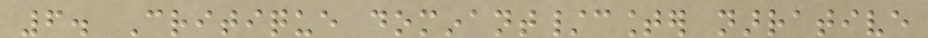6. Critique dominant/counter narrative
